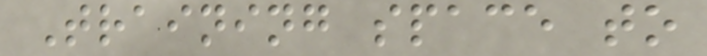Training space to
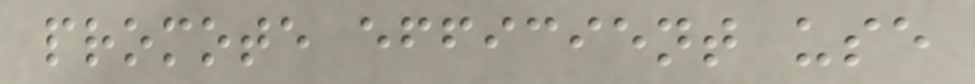promote efficient use
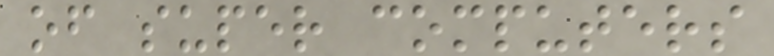of super computers
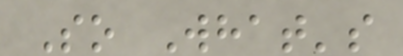So What's
